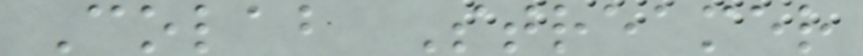Colab Streamer
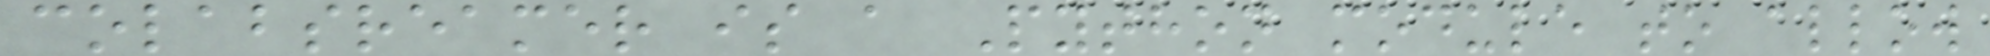colabsreamer is a Python module to allow
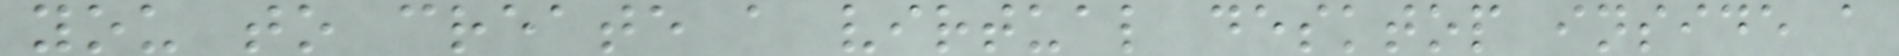you to create a virtual desktop inside a
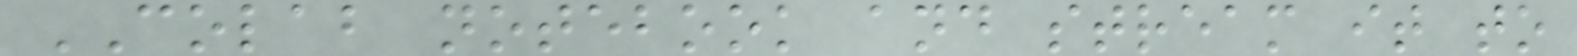COLAB notebook and stream it to
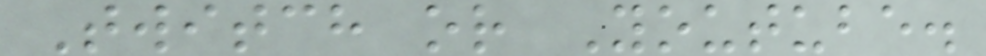Twitch or Youtube.
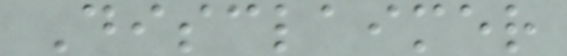Disclaimer
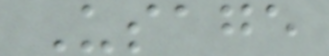Usage
